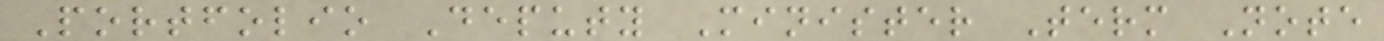Portfolio Deputy Minister Term Note
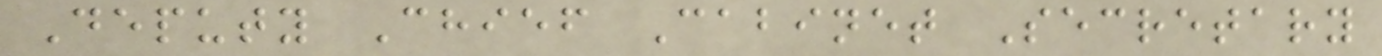Deputy Chief Cabinet Secretary
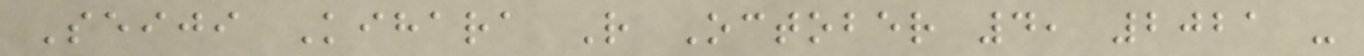Seiji Kihara R October 4, 2021 -
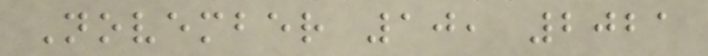November 10, 2021
